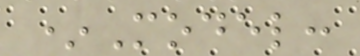*Model:
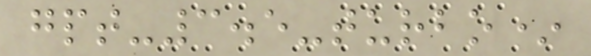gpt-3.5-turbo*
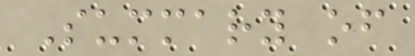Summary of
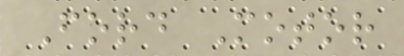Ford Motor
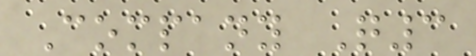Company Q3
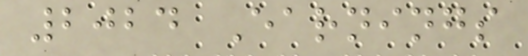2024 Earnings
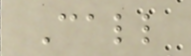Call
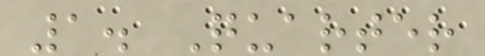1. Quarter
